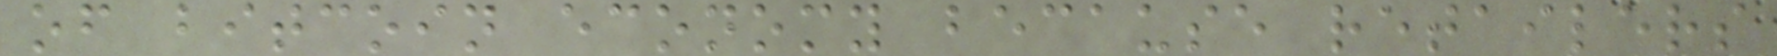of bitcoin economy because retailers
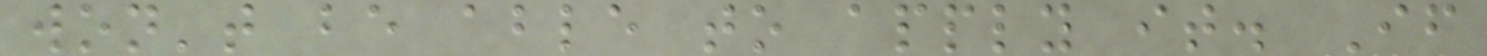won't be able to apply it. If
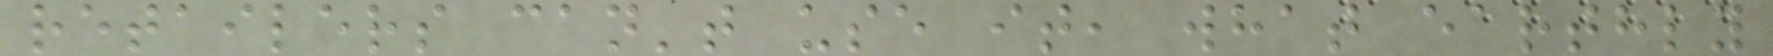retailers can't use it, what earthly
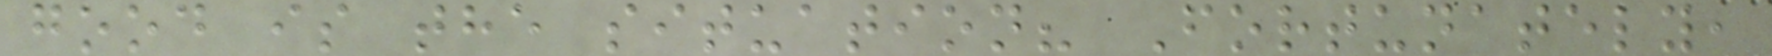good is the situation? Fortunately,
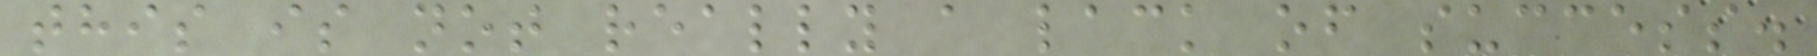this is not really a lack of success.
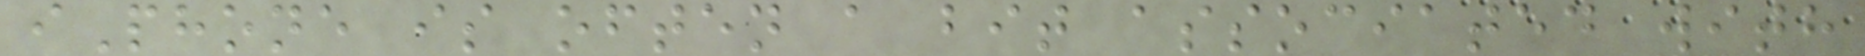iPhone is often a bit associated with
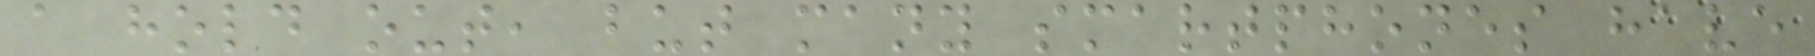a hold out, but many smartphones have
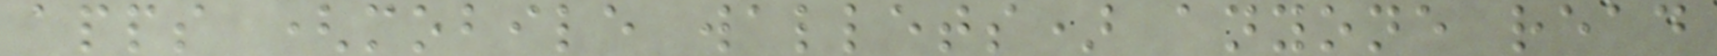apps (mobile wallets) anyone read
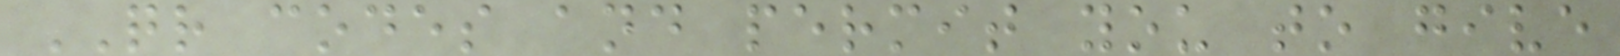QR codes and permit you to give
